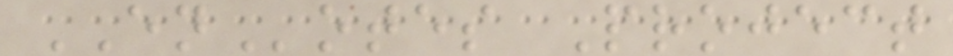ENotes Project
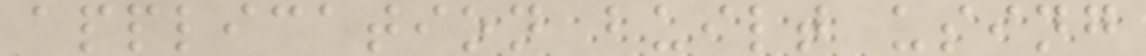application built using
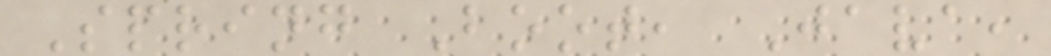Spring Boot, Java,
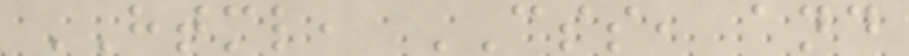HTML, CSS, and
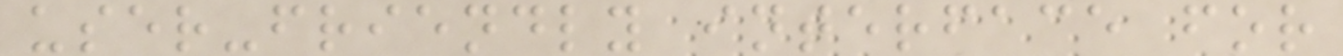user-friendly interface for
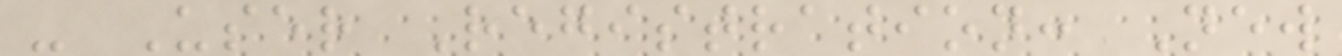- User Registration: New
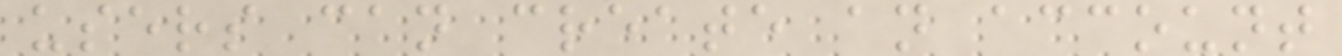users can create an account
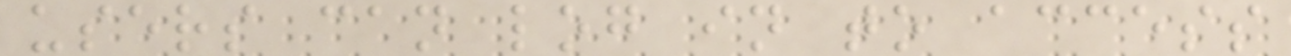users can log in to access
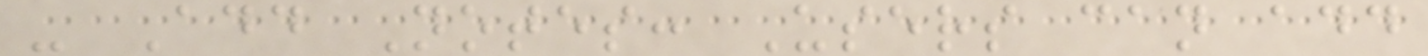- Add Notes: Users can add
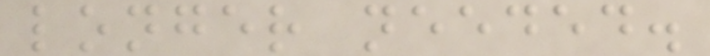longer needed.
